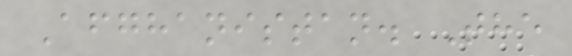Afghanistan. The
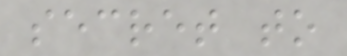secret to
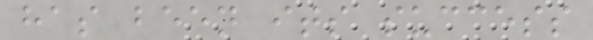has been its success
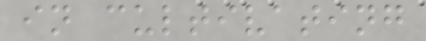in cultivating
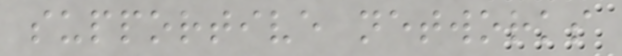supportive networks
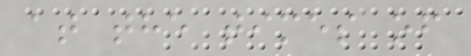at the times of
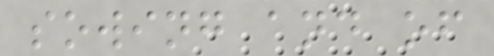sowing and of
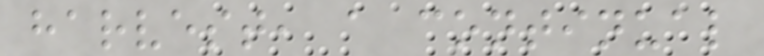harvest, a continual
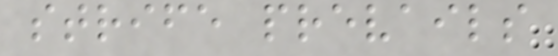strife prevails
